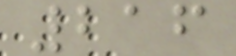216
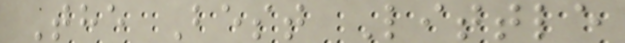The Best Little
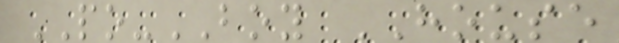PO-BOY HOUSE
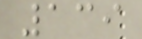139
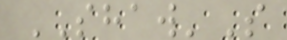SHAW'S
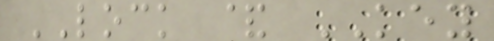LOCK & KEY
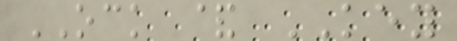OCK & KEY
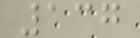137
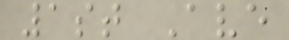1st Ave
